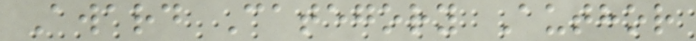Award Category Author
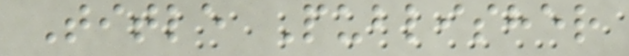Title Publisher
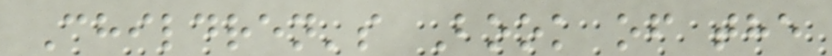Children's Book of the
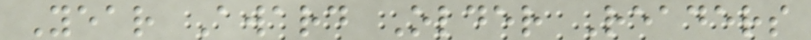Year Award Older Readers
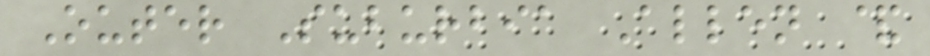Outer Suburbia Allen &
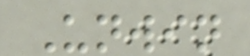Unwin
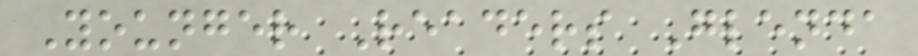Younger Readers Glenda
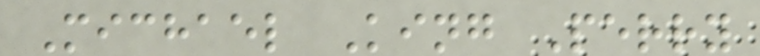Michael King Perry
